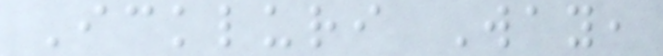Ickluri Way,
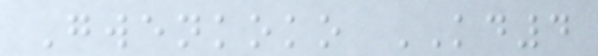Gwenkoko KD4
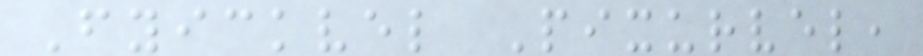Fyickvel Pixurvel,
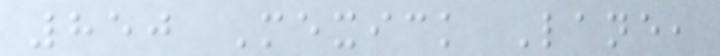850 Mexick Lane,
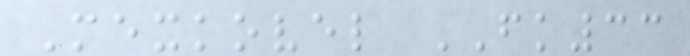Mexkovel FK33
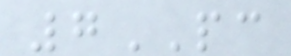7PC
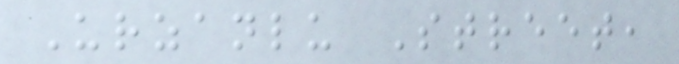Urzanlu Street,
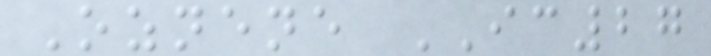Oznene IC27
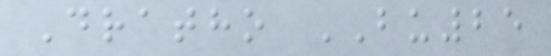Dratho BU25
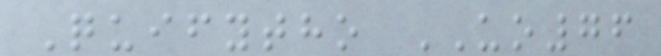Quifytho UO76
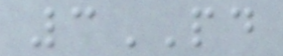3PD
